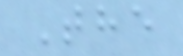The
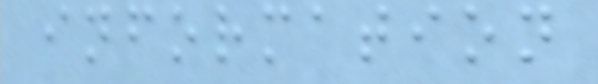information
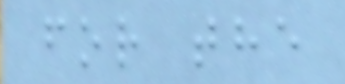for the
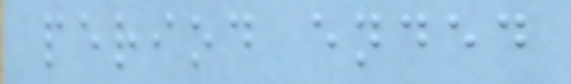period ended
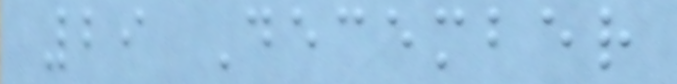29 December
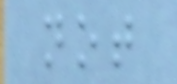not
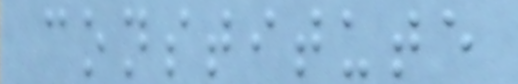constitute
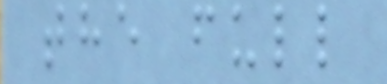the full
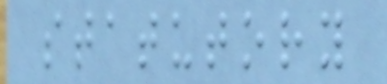statutory
